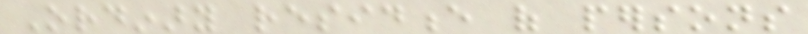Ordinary residence of persons
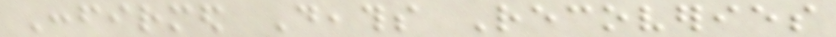Confirmed Deaths Recoveries
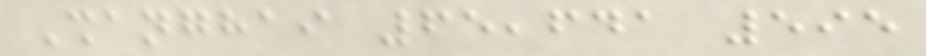Shanghai 65,641 595
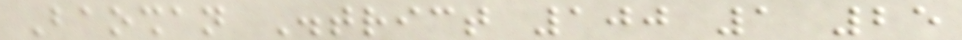Baoshan District 100 1 25
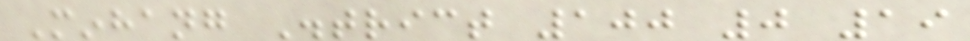Minhang District 100 0 19
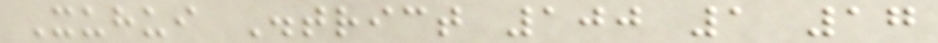Xuhui District 100 1 17
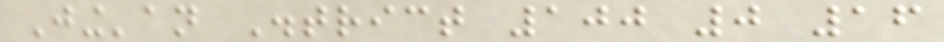Jing'an District 100 0 16
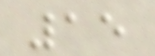15
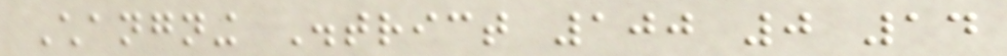Changning District 100 0 14
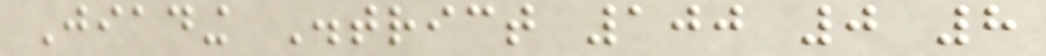Jiading District 100 0 8
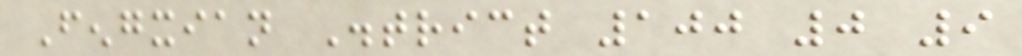Fengxian District 100 0 9
